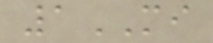1MI
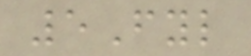5Fyl
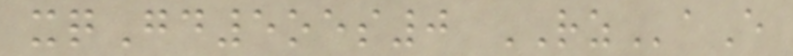xqGd5oes0 RZaE
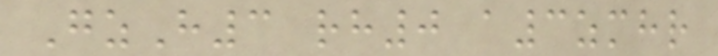GzH3 rh0 a3zmhr
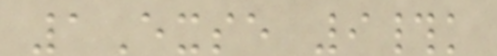1Exse 9#k
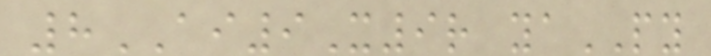8AI9X9r yaPY
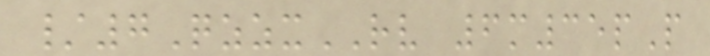/7QzzxRV 6m35pP
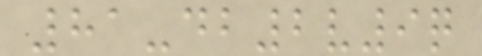81-db2v9q
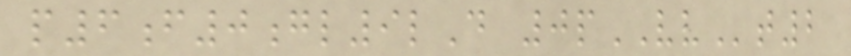p6f0gl9lD 0pVVt2
